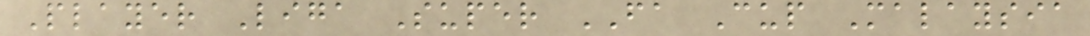Player Liga Super FA Cup Malaysia
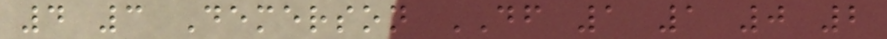4 3 Demerson DF 1 1 0 2
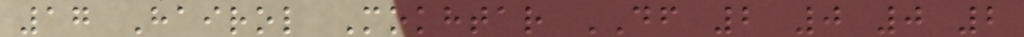17 Hairol Mokhtar DF 2 0 0 2
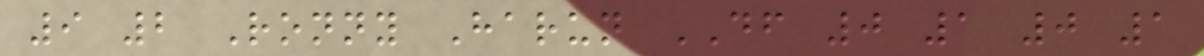9 2 Ronny Harun DF 0 1 0 1
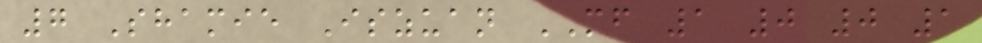7 Shamie Iszuan MF 1 0 0 1
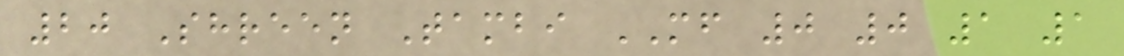20 Shreen Tambi MF 0 0 1 1
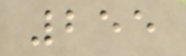255
